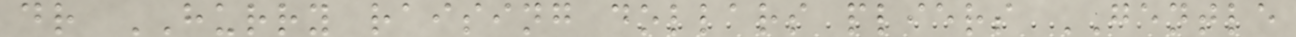dr HURRY raising dollars pliers GENTLE
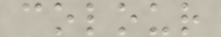colour
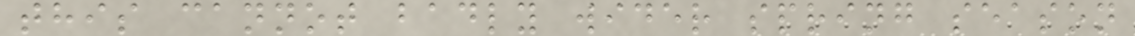this cannot badly wider spring season
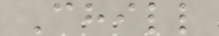Chill
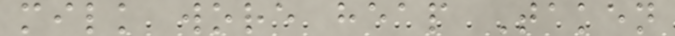milk wore heap Taken
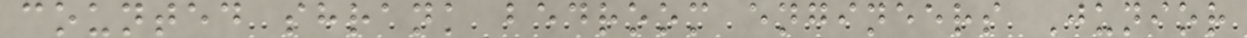counted shrank bedroom engineers Junior
